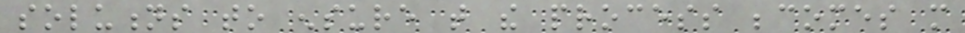solutions to ensure that the process becomes more
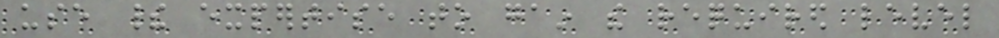use their expertise to gain the required level
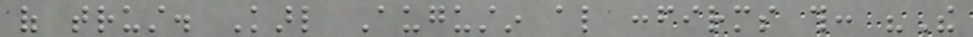of trust. Karl Augustin also confirms this: "The
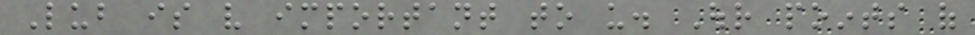Lub is very important to us. Our points of
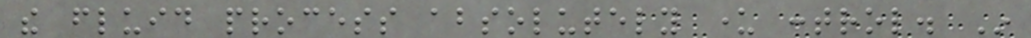the fluid process absolutely under control. In
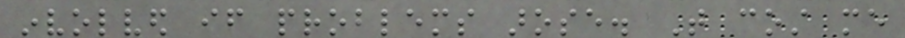involved if problems arose. That cost me
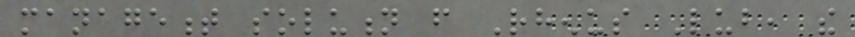management solution from Rhenus Lub, the
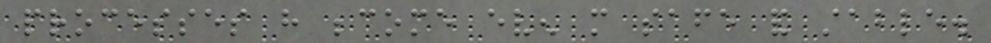processes have become even more safe and stable.
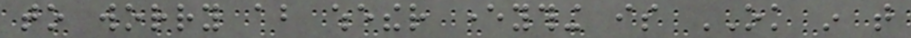to worry about whether everything is OK in that
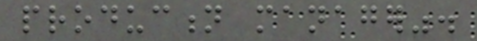production manager".
